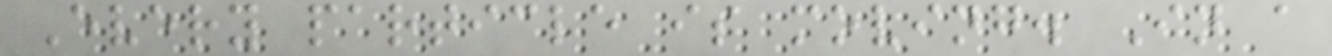Every particle is moving. In a
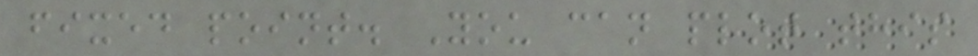fixed point. You can plot this
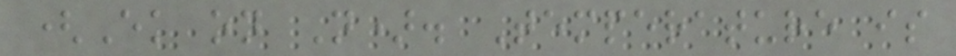(Ek on N). Temperature is
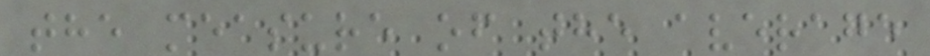the measure of the average
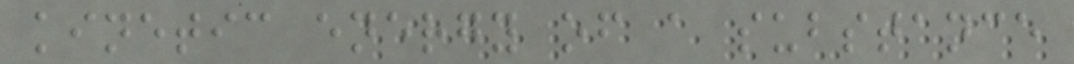kinetic energy of a substance
